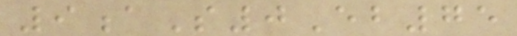9aS0Eb75
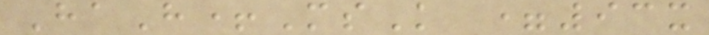HaH+MsK =93x
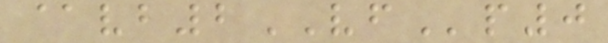@vb2VFp0
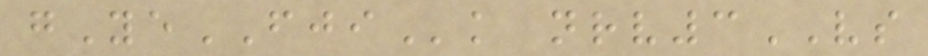gYeFJIk nrv3VS
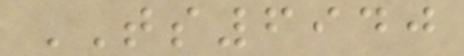TS6940
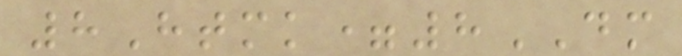8Htmk=8DM
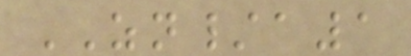ZN/a1
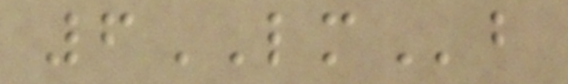6LMb
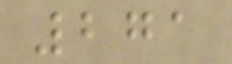271
